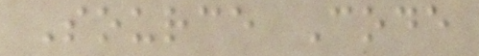Source Code
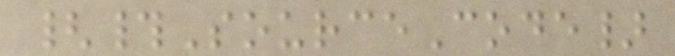{#SourceCode}
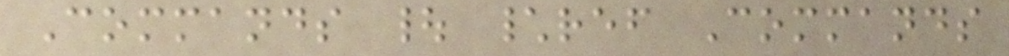Commands | \ref Commands
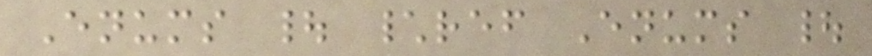Enums | \ref Enums |
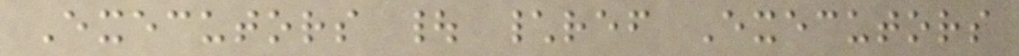Executors | \ref Executors
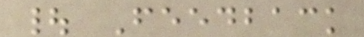| Feedback
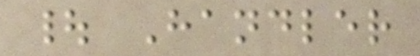| Handler
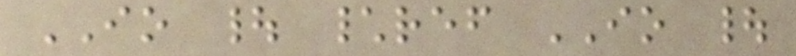IO | \ref IO |
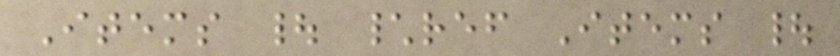Items | \ref Items |
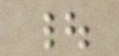|
